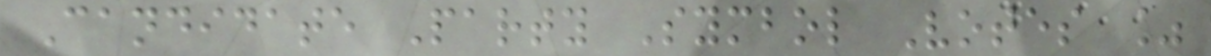Candidate Party Symbol Votes %
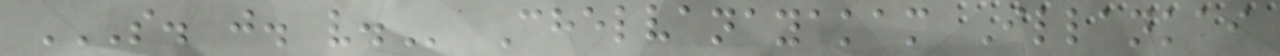S. J. V. Chelvanayakam Illankai
